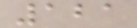121
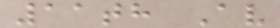11th Av
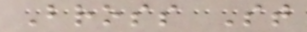Bross St
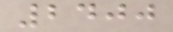2400
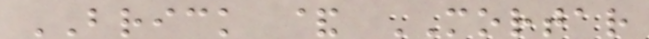BRICK & MORTAR
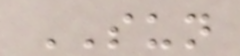SUN
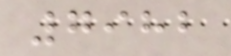7982
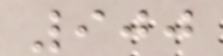900
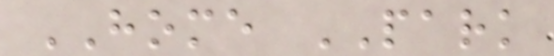HOME PARK
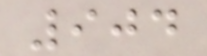904
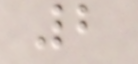2
